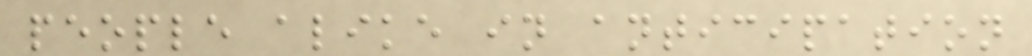people alike in anticipation
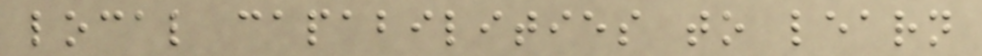local capabilities to learn
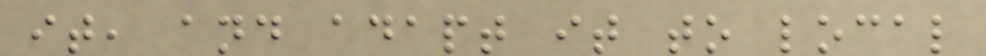it, and adapt it to local
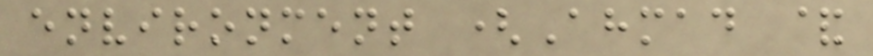environment (Ahmad &
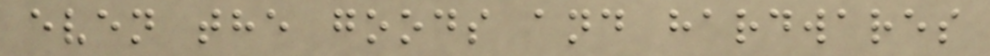even the goods and hardwares
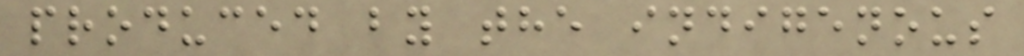produced by the indigenous
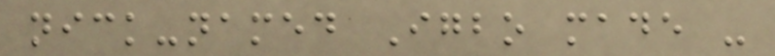nick-named Igbo made -
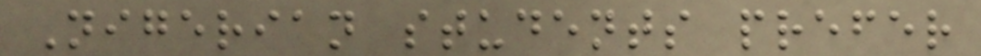Nigerian students prefer
